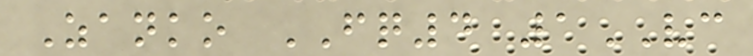Zanko FQ4 1VC
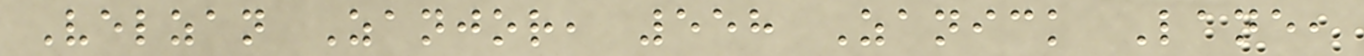Velzan Zanjor, 558 Zanick Lane,
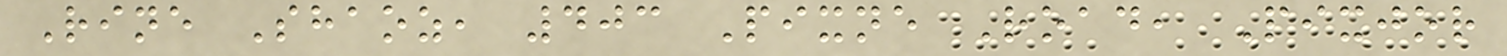Rine Shaoz, 403 Pixne Road, Pixjor
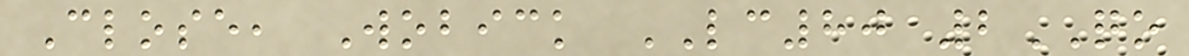Close, Wobick LC80 2QO
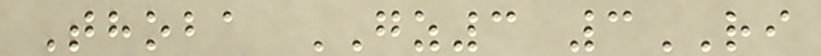Thoba GZ3 3RI
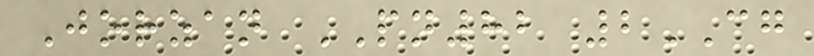Jorzan PN82 2CG
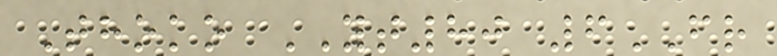Thoko YT80 6FR
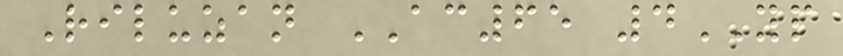Riluzan AC65 4YP
